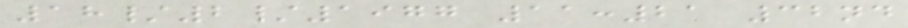18/2/1977 11:21 32nd
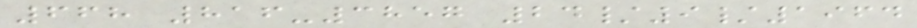668 816-3857 24/9/1964
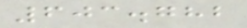603.782
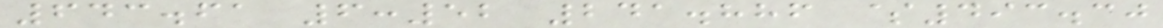643.61 6:52 241.886 $493.30
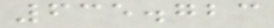635.723
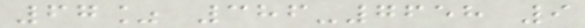67% 386-7658 9
